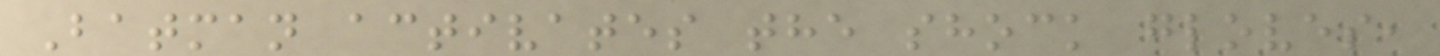Batman activates the shock gloves,
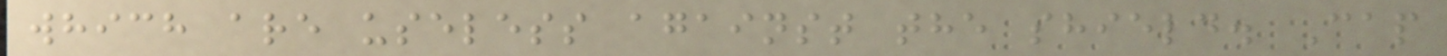which are useless against the shield. Cap
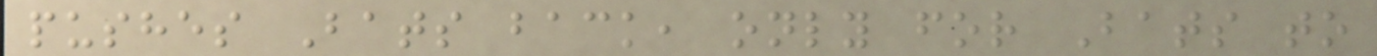pushes Bats back, only for Bats to
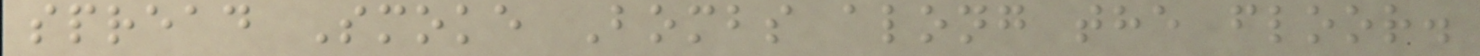spread Smoke Bombs along the floor.
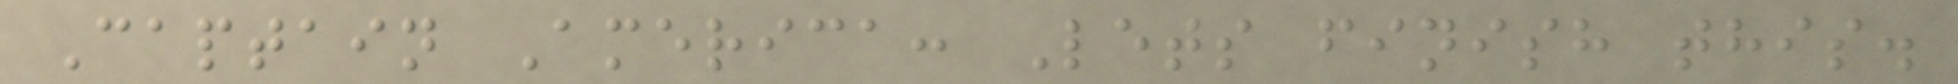Captain America: Lets finish this.
